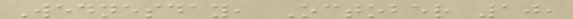Wednesday, October 10,
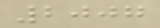2007
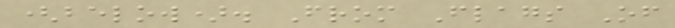(below). From Flags Of
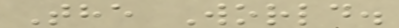The World.
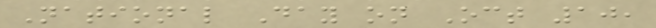National Day on Oct 10,
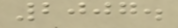2007.
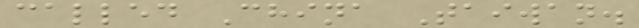called China Taiwan.
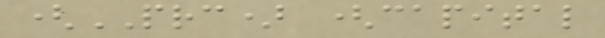(PRC) (capital
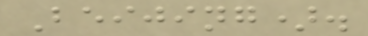Beijing).
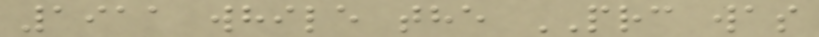1911 while the PRC was
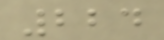224
